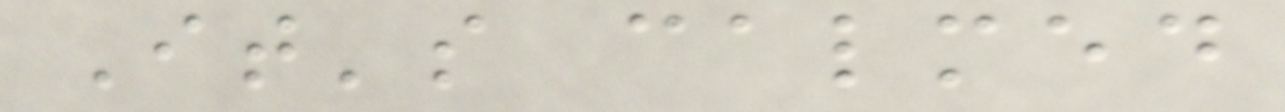It's calmed
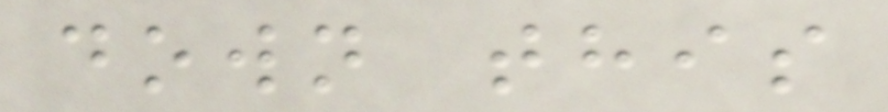down this
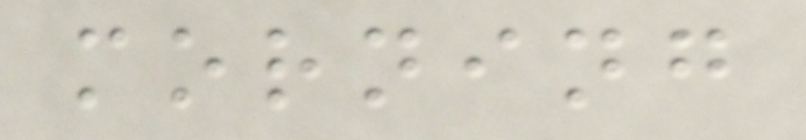morning
